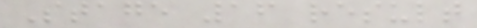Stage 16 result
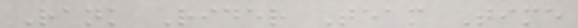Rank Rider Team Time
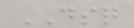DSQ
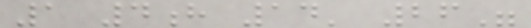1 4h 14' 26"
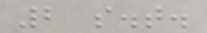2 s.t.
